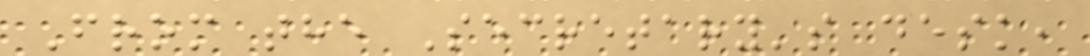From the Secretary's desk,
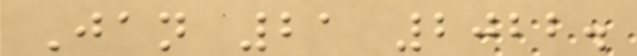Jan 21 2022.
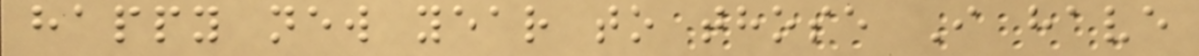happy new year to those I have
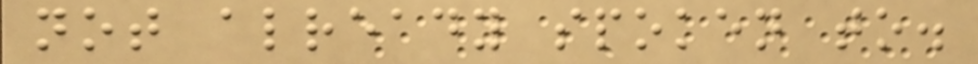not already spoken to.
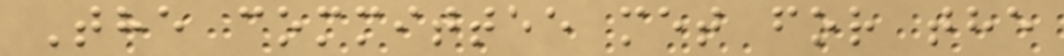The committee met for the
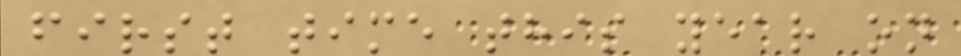first time this year on
